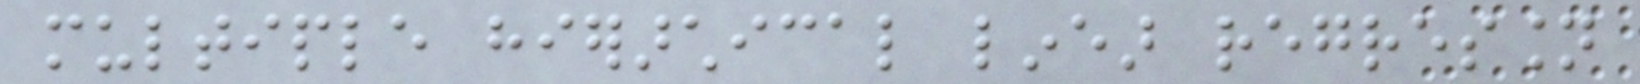multiple hierarchical linear regression
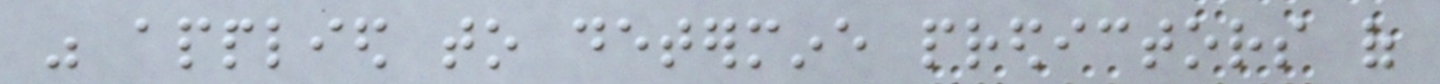was applied to determine predictors of
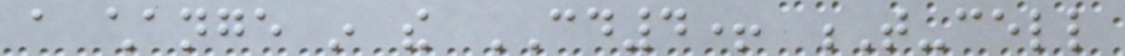a change in the CD4+ T-cell
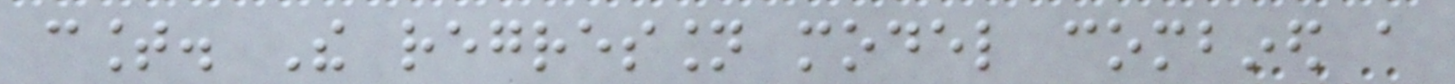count. The regression model combined a
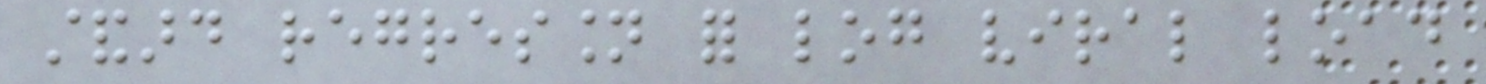standard regression for log viral load
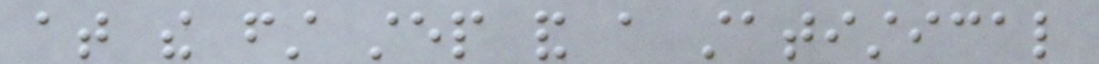at the first step and a statistical
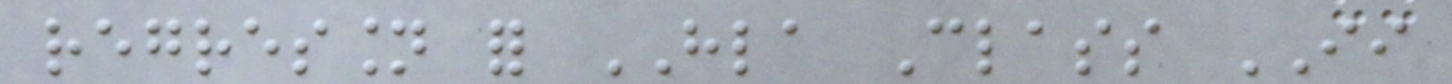regression for HLA Class II
